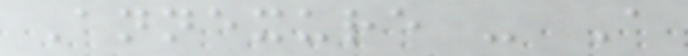Annexure - A
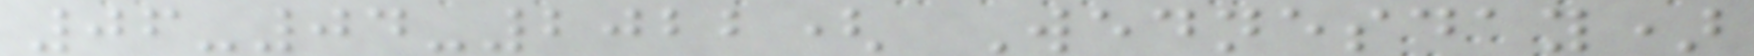06-04-2022( Wednesday)
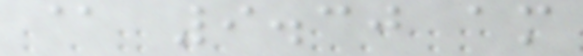@ 9.30 am
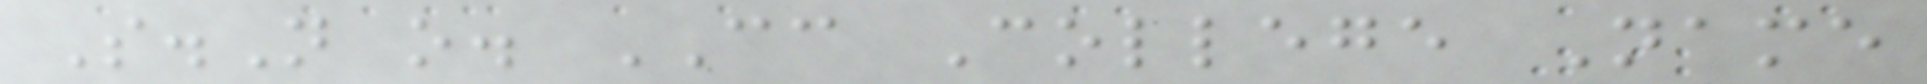S.N o. CC College Name
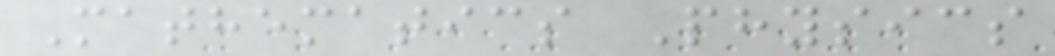Mathematics Physics
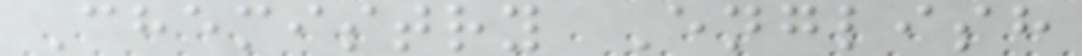Chemistry English
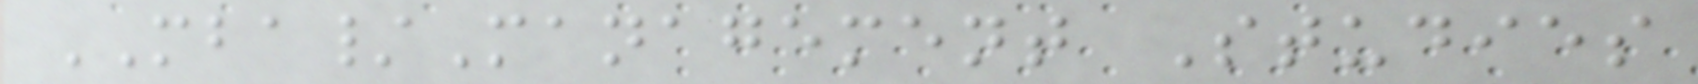MBA/Management Studies
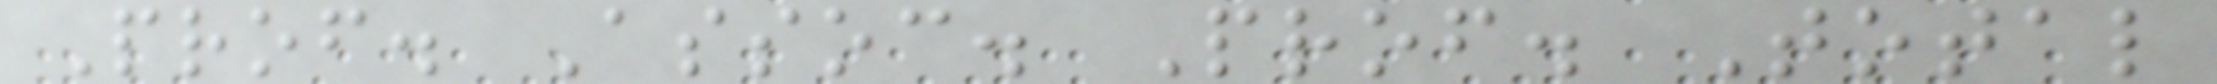Prof. Assoc. Prof. Total
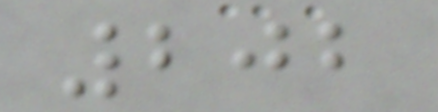202
